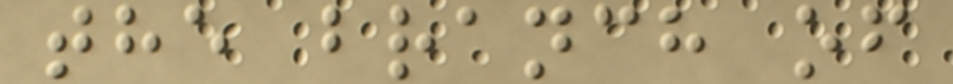the branch of
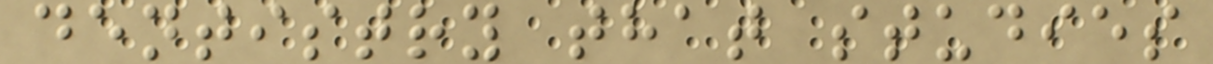dentistry that studies
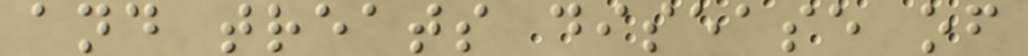and treats disease of
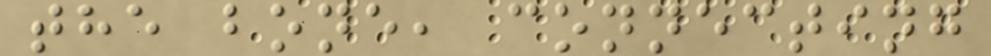the bone, connecting
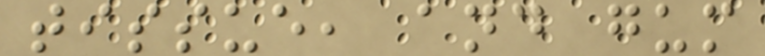tissue, and gum
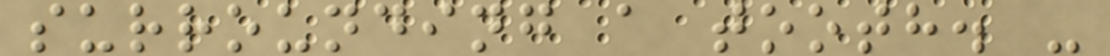surrounding a tooth. -
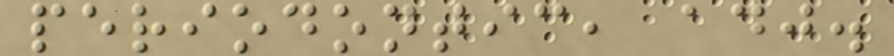periodontic, adj.
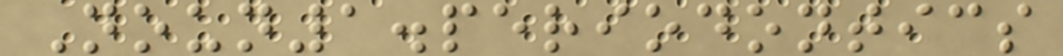Noun1.periodontics
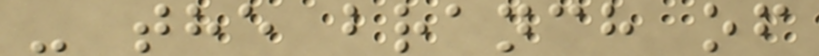- the branch of
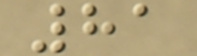81
